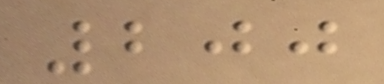200
